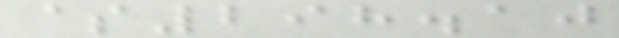$298.10
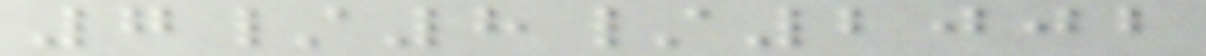7/8/2002
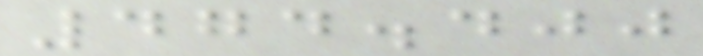474.400
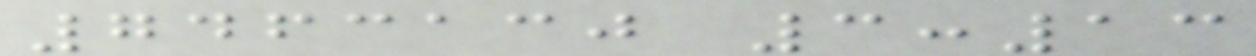7463130 3:13
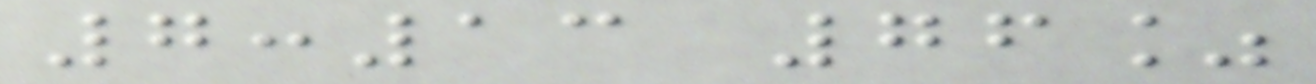7:13 76%
